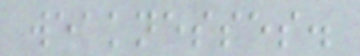weaknesses.
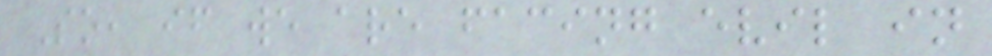So, if we are facing evil in
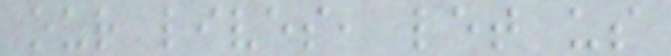our lives, let us
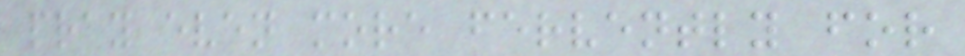pray even more fervently for
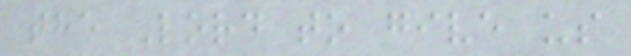the Lord to give us
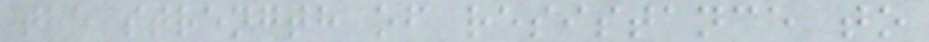the strength of resistance to
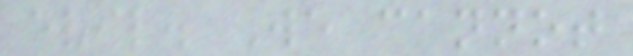evil. We cannot
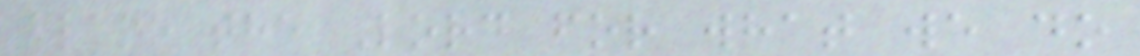blame the Lord for what we do
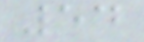54
